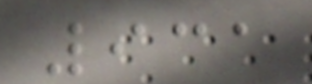931
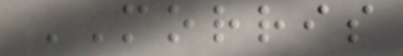MORRIS
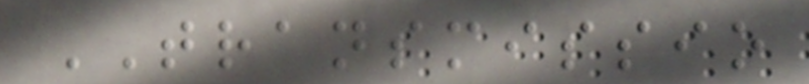TRANSMISSIO
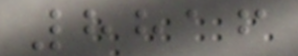8816
